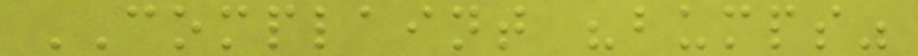COMPLAINT "bumps"
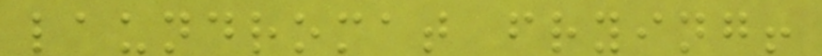laundromat frying!
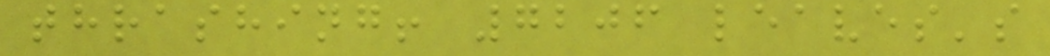thrashing! 7206 leaves's
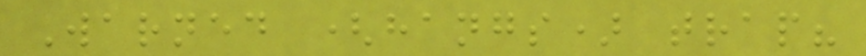Warned (hangs) trap?
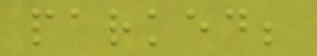parked;
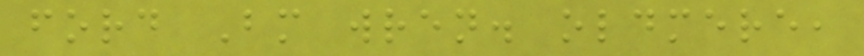ford Bm wren. oldmere,
